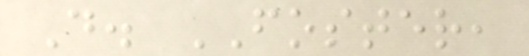D. FOSTER,
